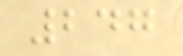247
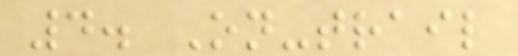4. On-trail
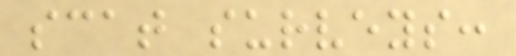scat surveys:
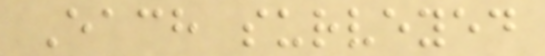Each surveyed
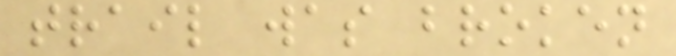trail was broken
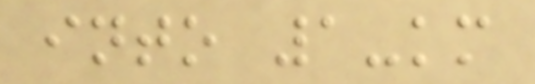into 1-km
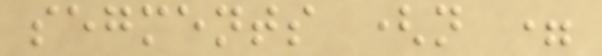segments (n =
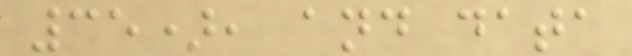35), and data
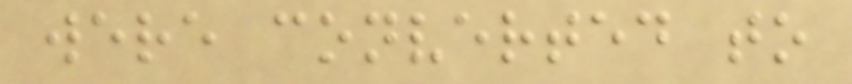were converted to
